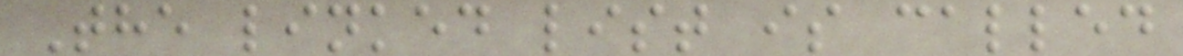The linked list is called
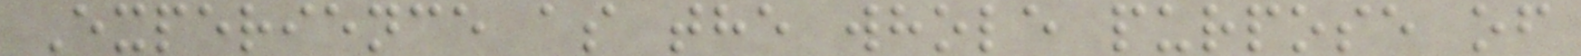Experience as the whole purpose of
